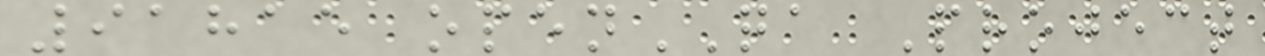91815 openQA Project
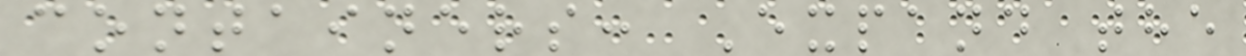containers: Expand the
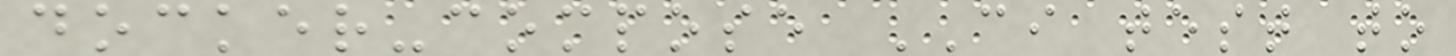docker-compose CI test to
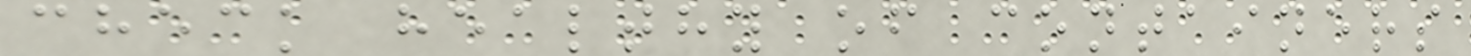check healthy of containers
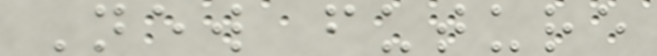New future
